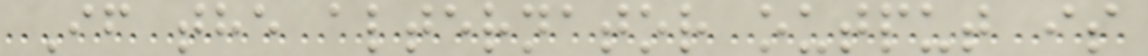If the alternator output is
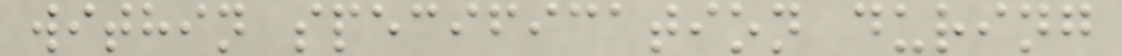within specification during
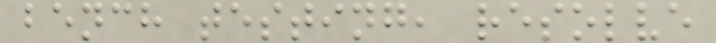bench testing, resolve
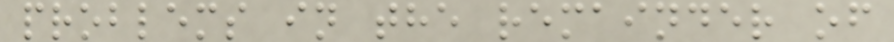problems in the remainder of
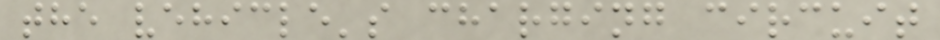the vehicle's charging circuit
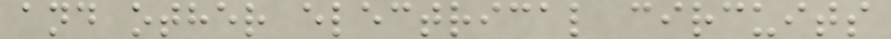and other electrical circuits
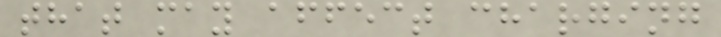that may affect charging
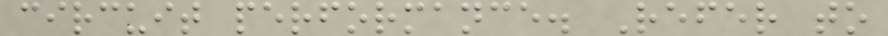circuit performance. Refer to
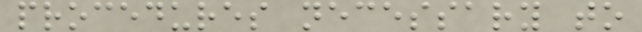procedures necessary to
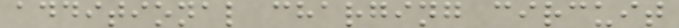additional charging circuit
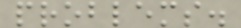problems.
